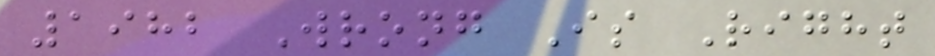1982 Wrong Is Right
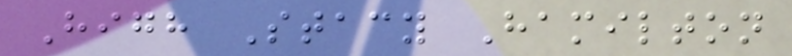High Stacy Hamilton
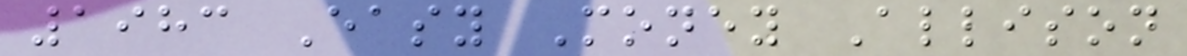1983 Easy Money Allison
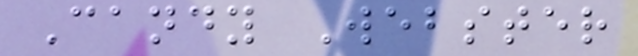Candy Webster
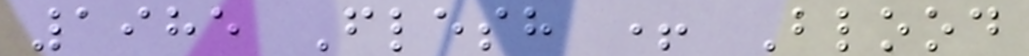1985 Flesh + Blood
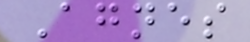Agnes
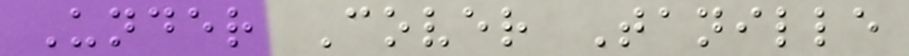Under Cover Tanille
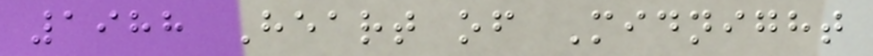1988 Heart of Midnight
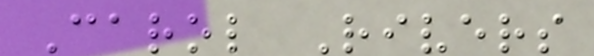Carol Rivers
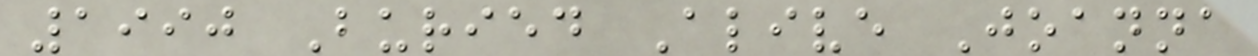1990 Buried Alive Joanna
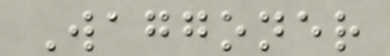Waggoner
